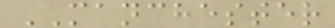MANCHESTER
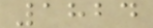1824
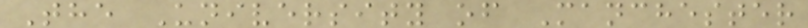The University of Manchester
